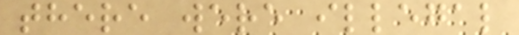there were illegal
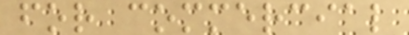for commercial
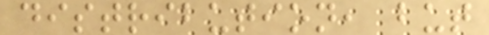distribution, but
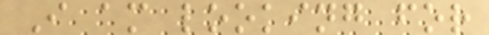I am looking for
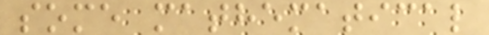some mathematical
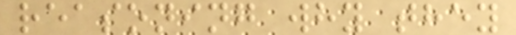reasoning why they
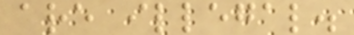are illegal.
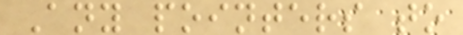Any pointers to
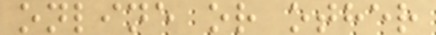online or other
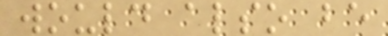would also be
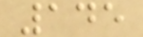145
